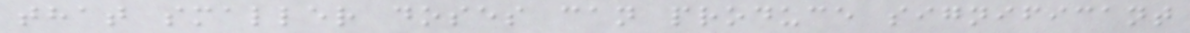that smaller doses can produce significant
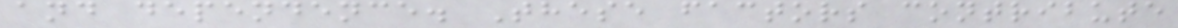and dependence. These factors contribute
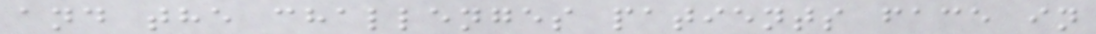and the challenges patients face in
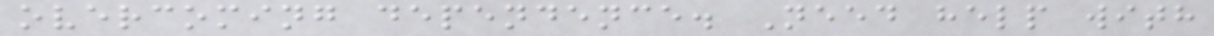overcoming dependence. Need help with
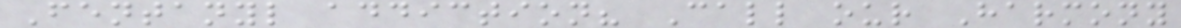Fentanyl addiction? Call our Harmony
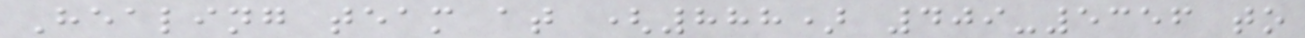Healing team at (888) 409-5356 to
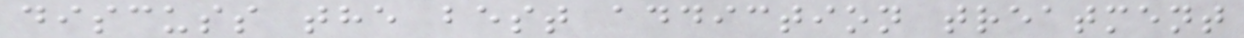discuss the best addiction treatment
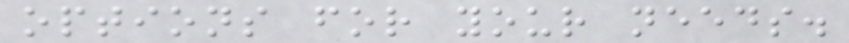options for your needs.
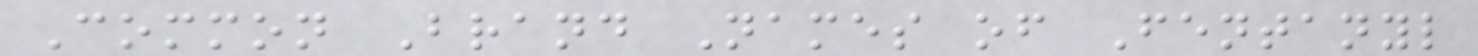Common Brand Names of Fentanyl
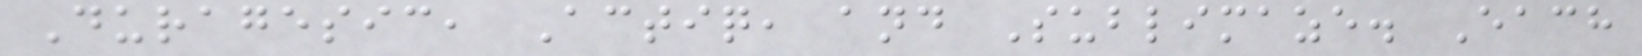Duragesic, Actiq, and Sublimaze. Each
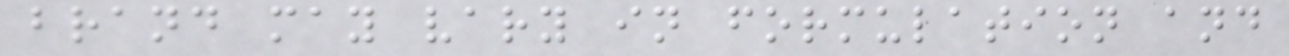brand may vary in formulation and
